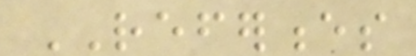REFERENCES
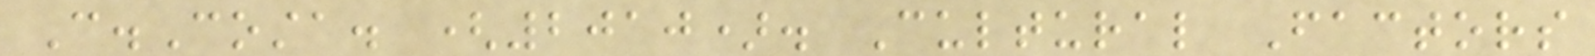C.Costa. (2010). Cultural Factors
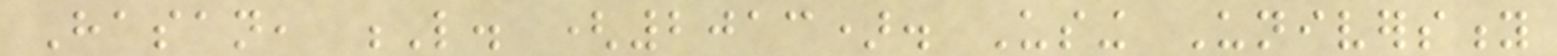Hasan, L. (2013). Using University
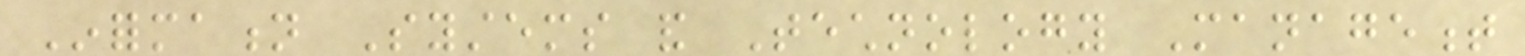Information Systems and Technology Management
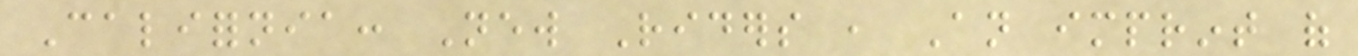California: New Riders , An imprint of
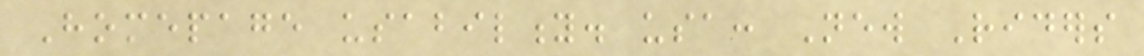Homepage usability. usa: New Riders
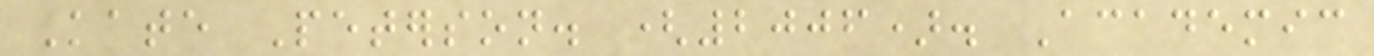Kate Peterson. (2006). Academic
